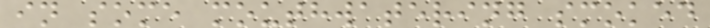in some mouthwatering smoked
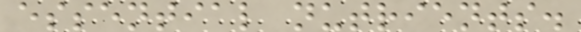essential nutrients.
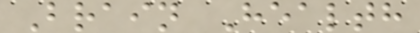Brain Health
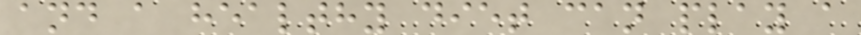and a healthy diet can play a
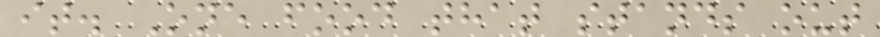it. One food that stands out
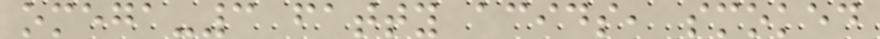omega-3 fatty acids, smoked
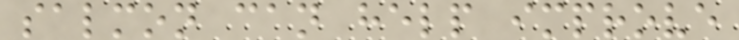salmon can help improve
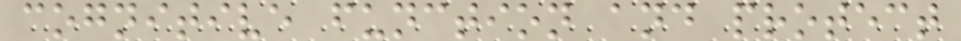cognitive function and protect
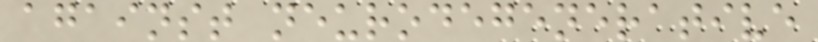against neurodegenerative
